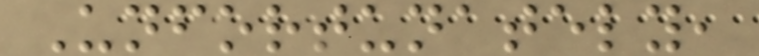Unfortunately,
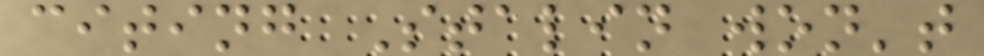citing Stalin won't
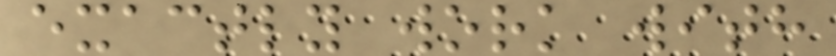exactly work with
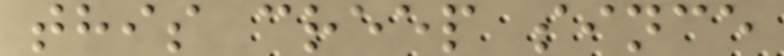this creep since
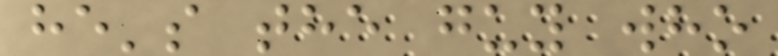he's the guy who
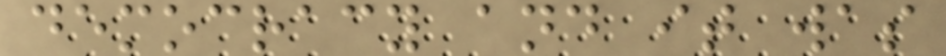democracy and it was
